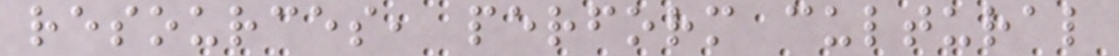resources, perform cultural
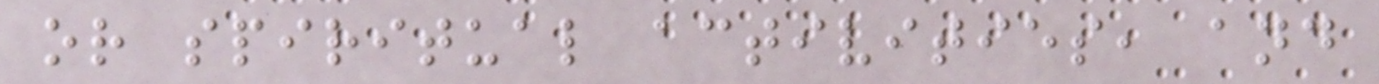or spiritual activities, and
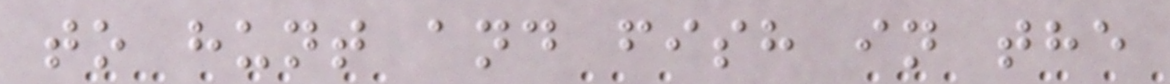to hunt and fish in the
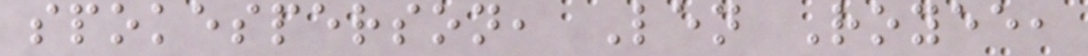spokesperson, Len Royee,
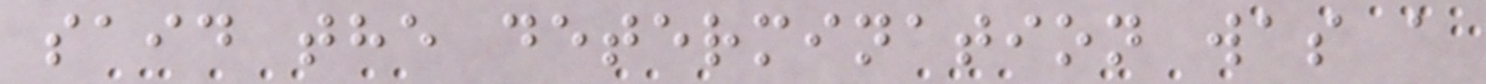said the determination was a
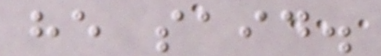he said.
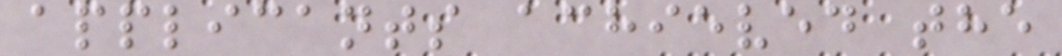applicants achieved the
